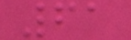61
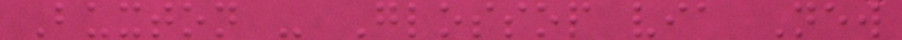Buxton - Glossop via New
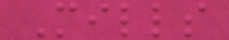Mills
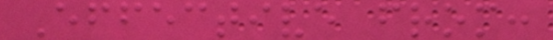Effective from:
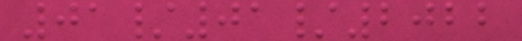01/01/2022
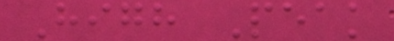High Peak
